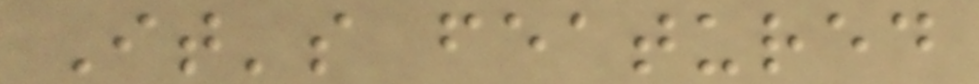It's featured
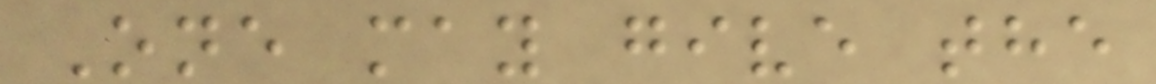One may give the
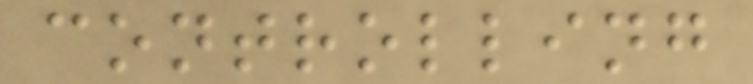controlling
